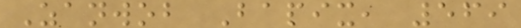Zanwob Bapix, 569
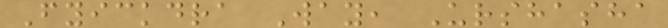Fyickdra Way, Urshasha
